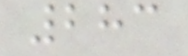283
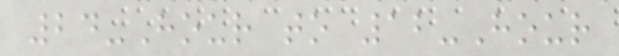24-Hour to 12-Hour
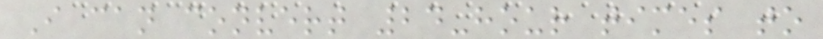I can convert 24-hour times to
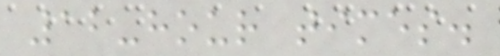12-hour times.
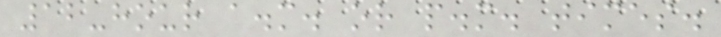12-hour a.m. or p.m. times.
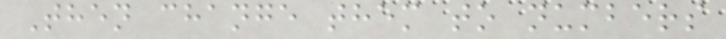Then change them to numbers
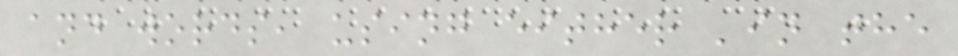and words, using either 'in the
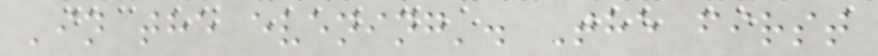'in the evening'. The first
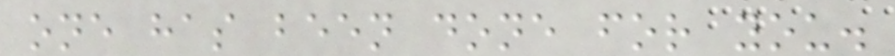one has been done for you.
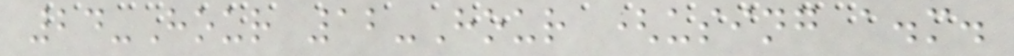24-Hour 12-Hour (using a.m.
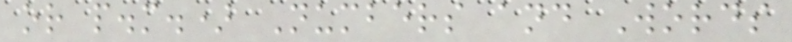or p.m.) Numbers and Words
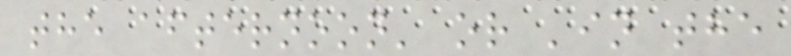the afternoon' or 'in the
